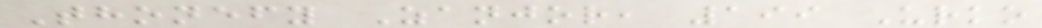Thonefy Zanjor, 199 Urko
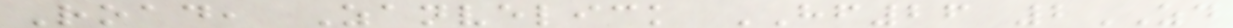Road, Zanvelick HF26 2ZD
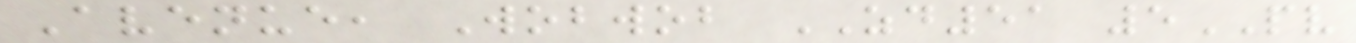Avenue, Wobwob ZD51 5PV
